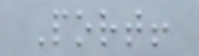Port!
